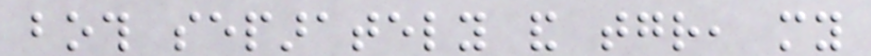both separately and together, my
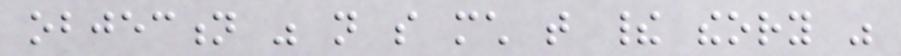objection was not so much that their theory was
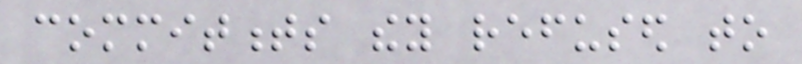commitments they refused to
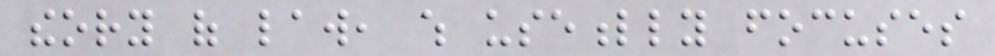theory of law, which usefully focuses
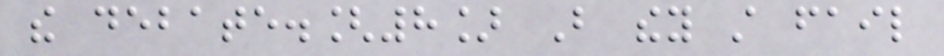the debate.[8] But they still fail
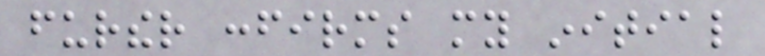further confirms my initial
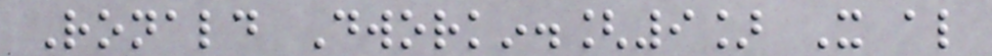Ronald Dworkin.[9] It also
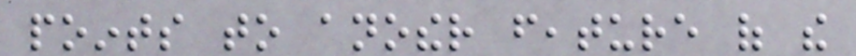points to another feature of the
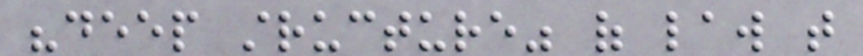"deep structure" of law that
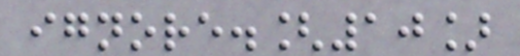ignore.[10]
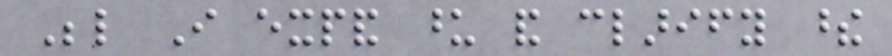Below I expand upon and clarify these
